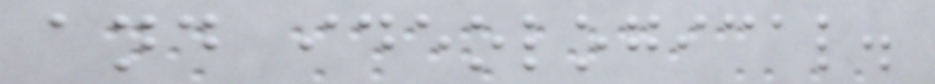and ideological.
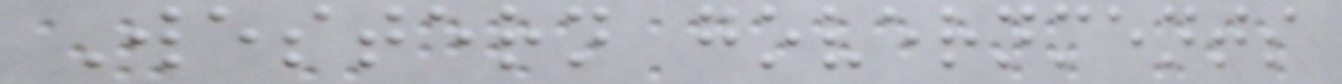Western governments
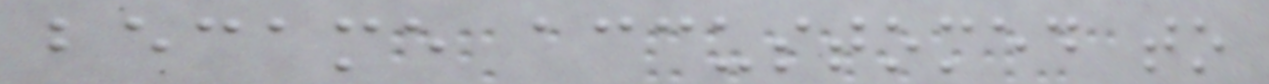became accustomed to
